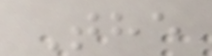The
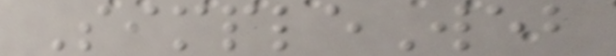SimpleWeb
